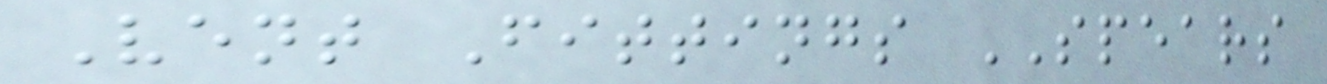Vent Fittings SPEARS
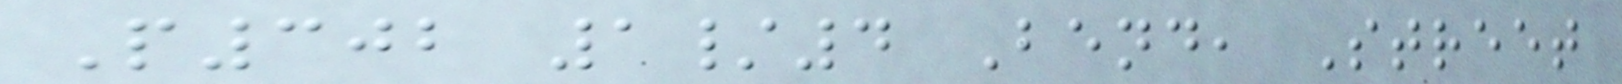P302 1/4 Bend, Street
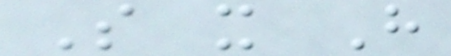S x H
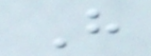H
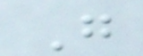G
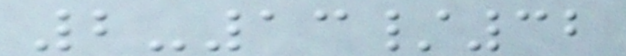2-13/32
